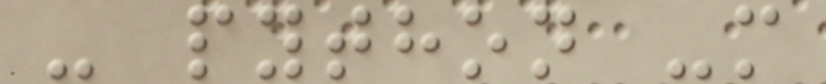- python -m
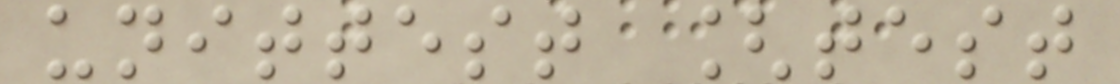unittest [test
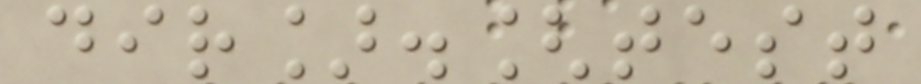dir].[test
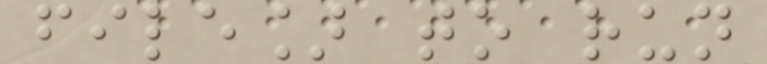file] to run
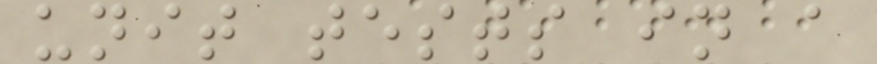unit tests in a
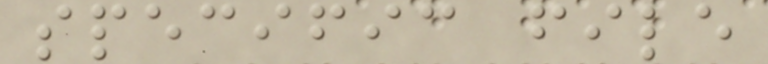specific file
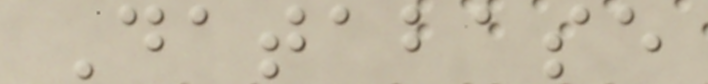Database
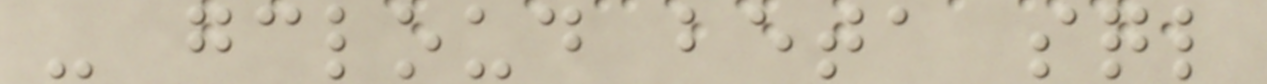- gcloud beta sql
